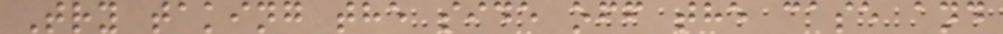Try taking the side off the case and
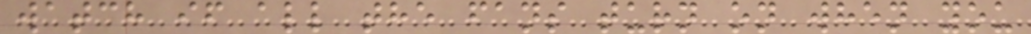watch if all the fans turn on when you
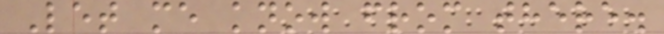Let me know from there.
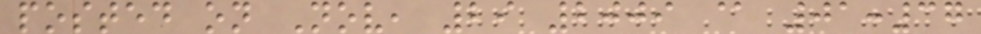posted on Nov, 29 2009 @ 01:37
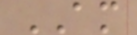AM
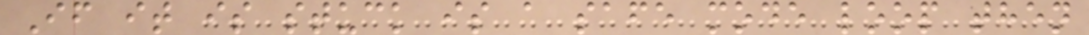If it is stuck is a safe mode loop then
